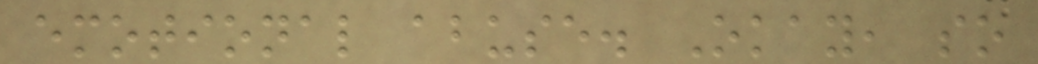emotional abuse. Okay, so
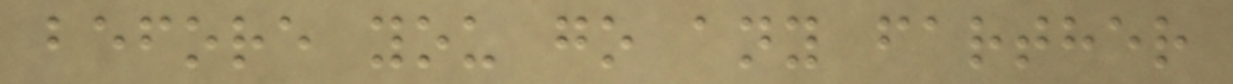before you go any farther
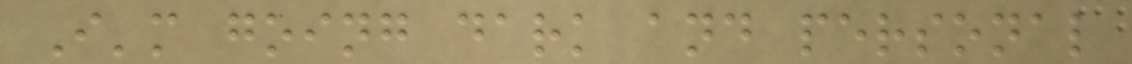I'm going dark and personal
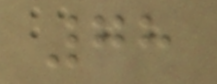78
